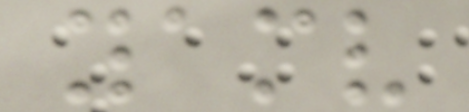yamv
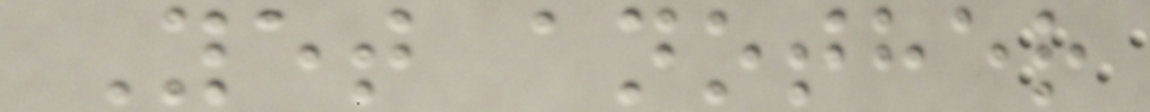Yet another
